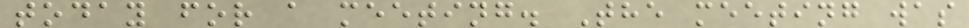today for a meeting. The meeting was
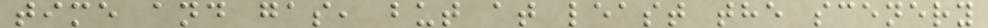time and gas, but at least the scenery
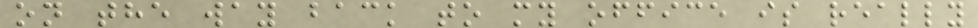on the way back to my office is really
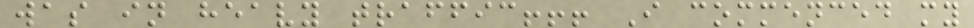was in heavy traffic!!! I commenced my
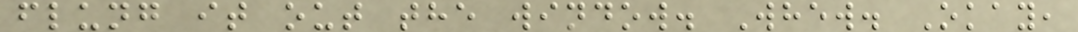flung it out the window. Whew. Okay,
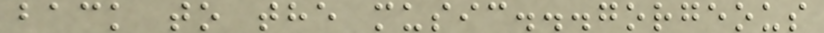back to the music...gorgeous
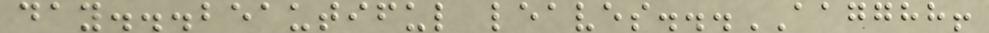day...beautiful leaves...AAGGHH!
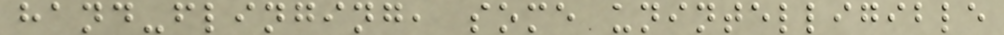hand-flinging, some unintelligible
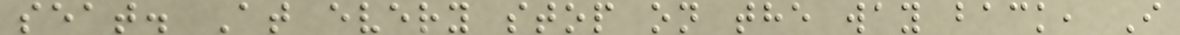seat. At every stop on the way back, I
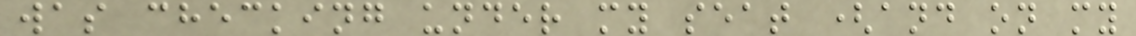was checking under my seat (and on my
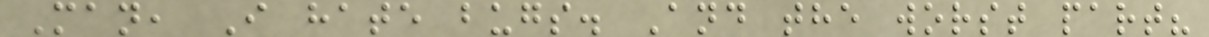Man, I hate bugs. And the worst part?
